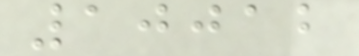10012
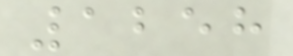1258
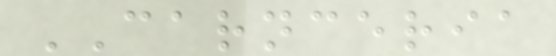CARNCERIA
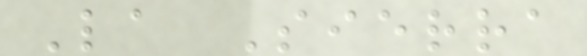La Sierra
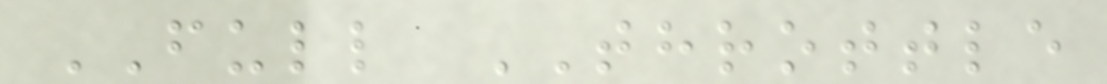FULL THROTTLE
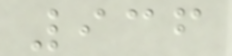936
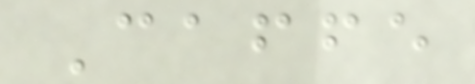Caffe
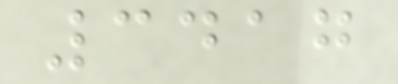3417
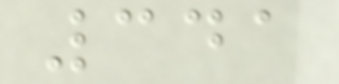341
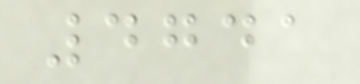4741
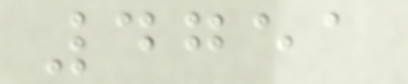4751
